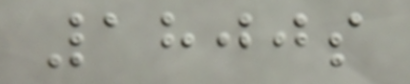1800s
